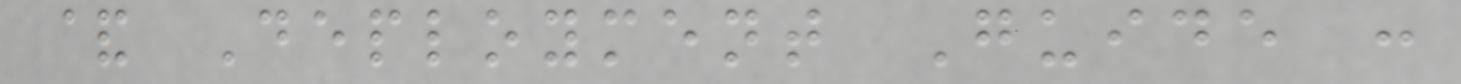& Deployment Guide :
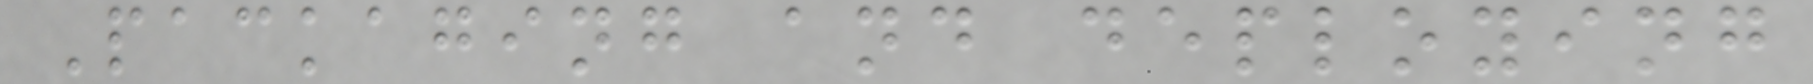Packaging and deploying
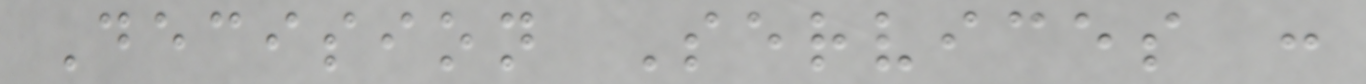Decision Services :
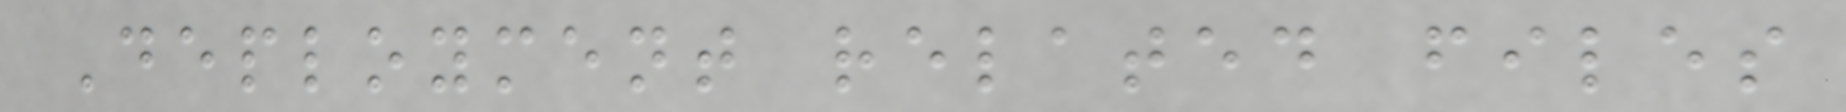Deployment related files
